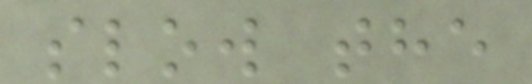slow the
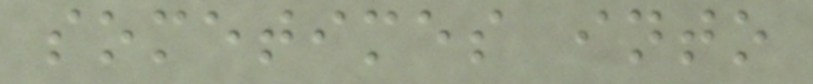sometimes into
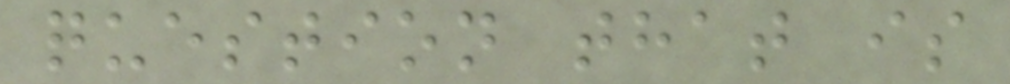question that is
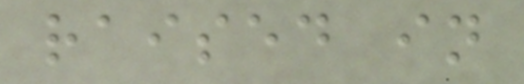raised in
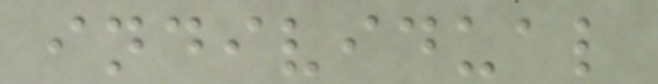individual
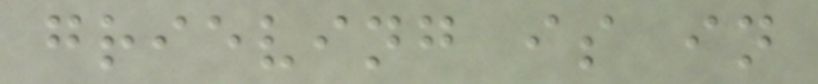grieving is in
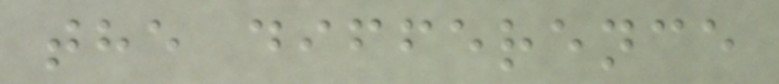the difference
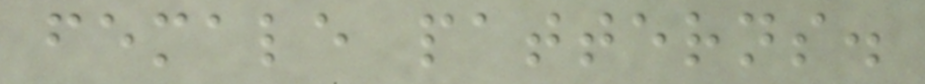female patterns.
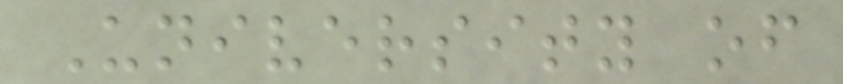University of
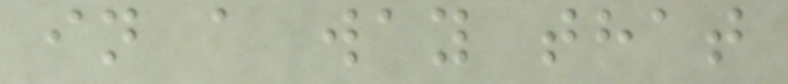in a way that
